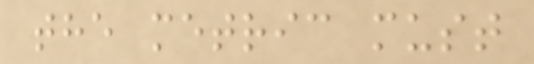the metric must
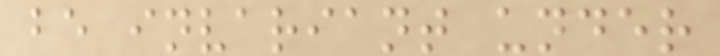be invariant under
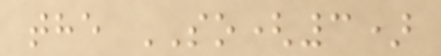the SO(3)
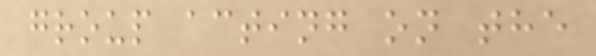group acting on the
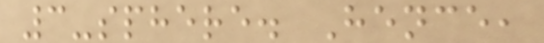3-sphere. Hence,
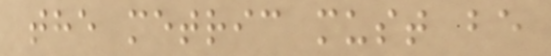the metric must be
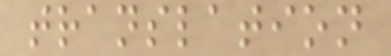translation
